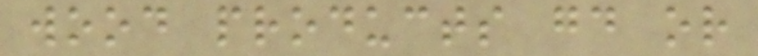wood products good or
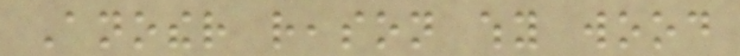Another reason why wood
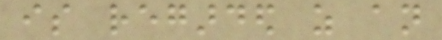is regarded as an
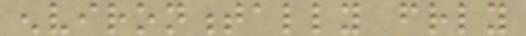environmentally friendly
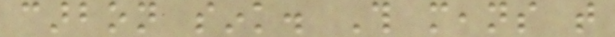carbon sink. This means that
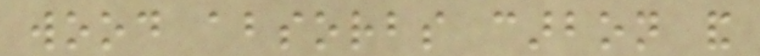wood absorbs carbon and
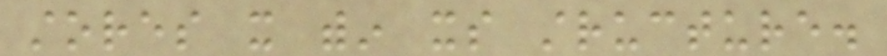stores it within its structure.
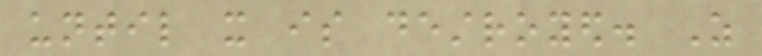until it is destroyed. As
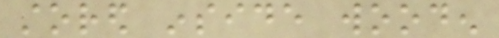stored inside wooden
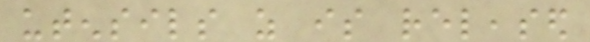utensils as is released
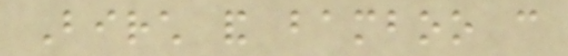Birch and bamboo can
